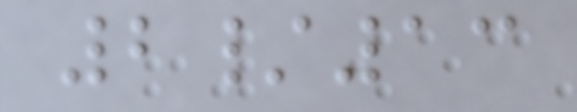2/13
